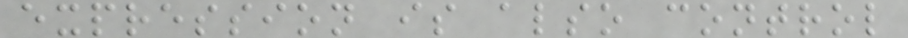expression is also control
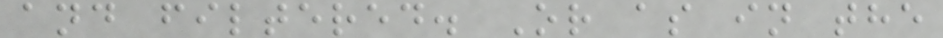and filtered. Or as in the
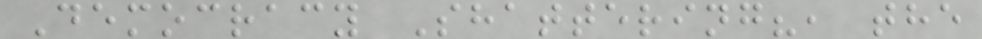Democracy Shattering?, the
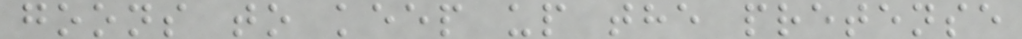goons to keep up the pretense
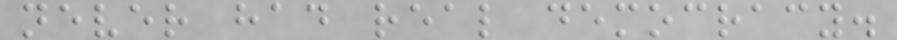never had real democracy.
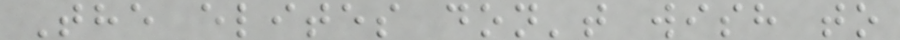The elites don't wish to
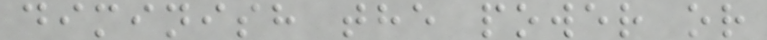diminish the power or
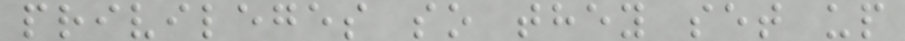privileges so they set up
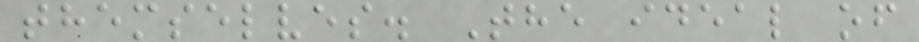themselves. The ideal of
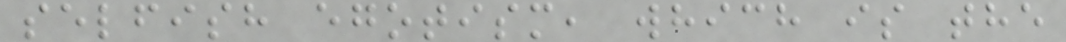selfish egotism, which is the
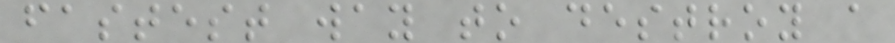fastest way to destroy a
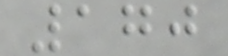170
